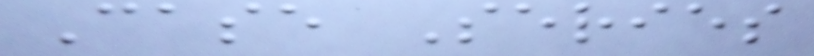Case Series
